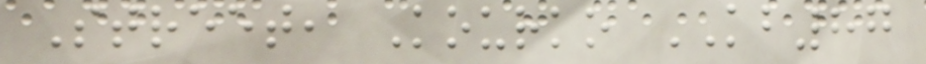Street, Kourko KB87
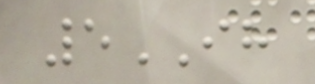5IH
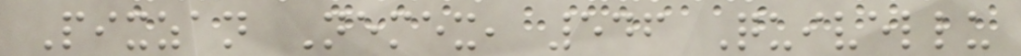Pixzan Nemex, 546 Quivellu
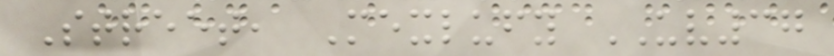Street, Mexlufy UV37
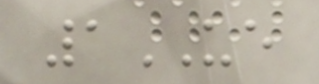1UE
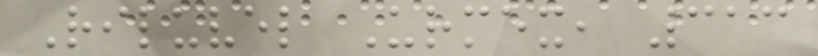Riluvel Urmex, 313
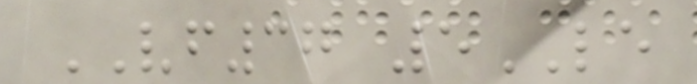VF37 5LE
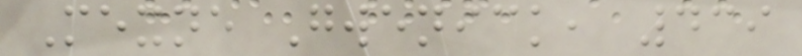Mexne Gwenick, 439
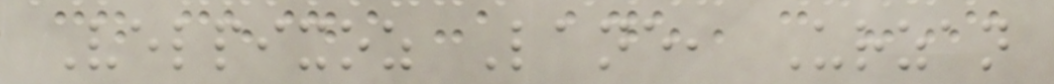Velpixoz Lane, Urzan
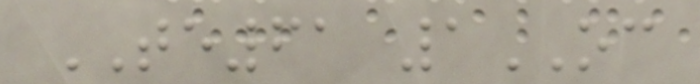TE61 1OC
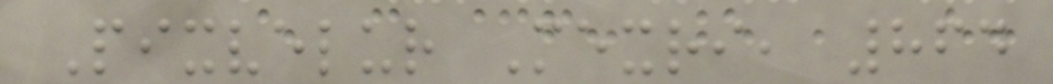Pixvelur Mexri, 864
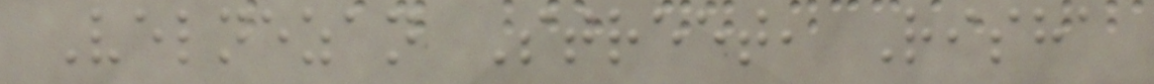Velnezan Street, Risha
